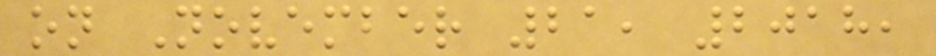on November 21, 2018,
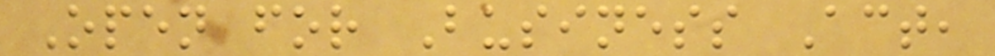Open for Business Act,
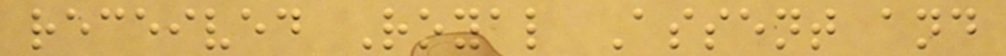received Royal Assent and
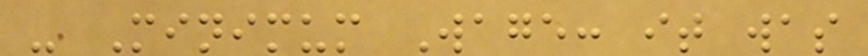- Minimum Wage: it was
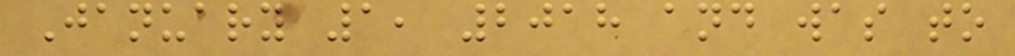January 1, 2018 and was to
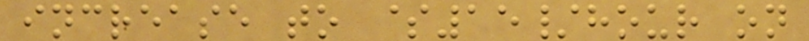increase to $15/hour on
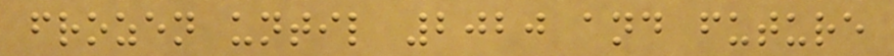frozen until 2020 and future
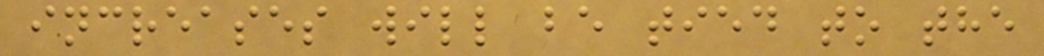increases will be tied to the
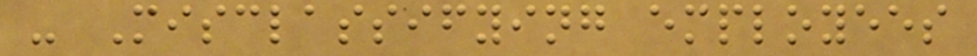- Misclassifying employees
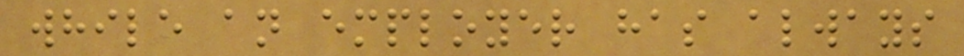while an employer has always
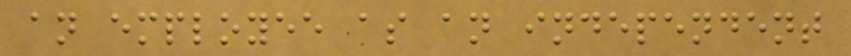an employee as an independent
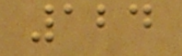124
